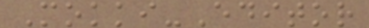Mokki-Editor
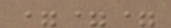===
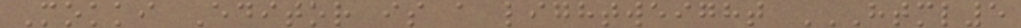Mokki Editor is a lightweight HTML5
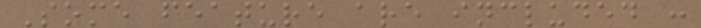Some feature are included :
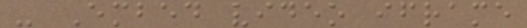- Embed video iframe
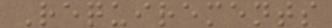Requirements
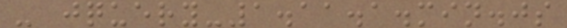- jquery-1.11.1.min.js
